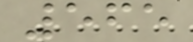565
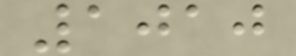1010
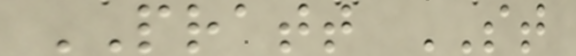PRATT ST
